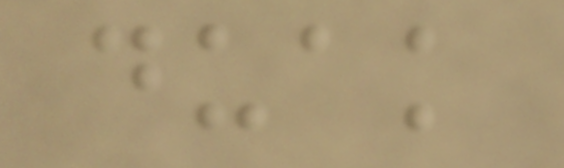duak
